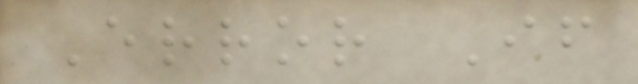Error If
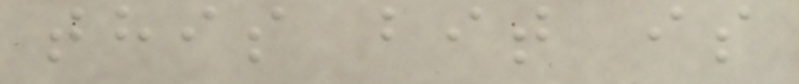this bit is
